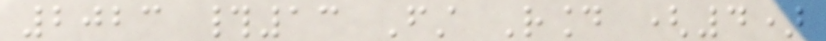2023 #13 First Round (4)
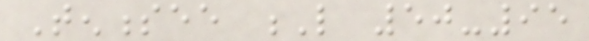Tennessee L 50-95
